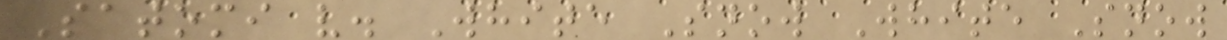Satomi v. White Snow White Snow
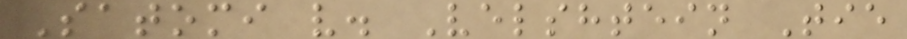Satomi v. Velshtein Tie
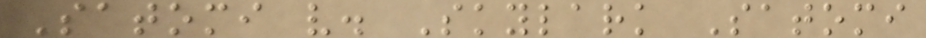Satomi v. Skylark Satomi
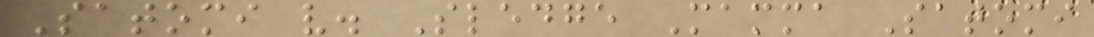Satomi v. Sledge Mamma Satomi
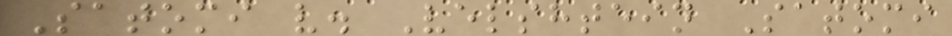Satomi v. Velshtein Satomi
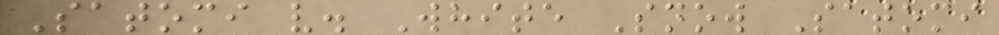Satomi v. White Snow Satomi
